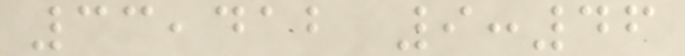33,412 9:46
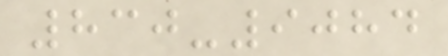830-9084
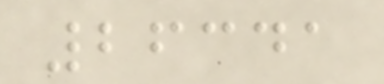26341
